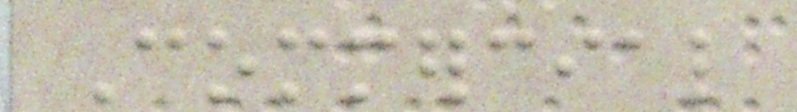Commercial
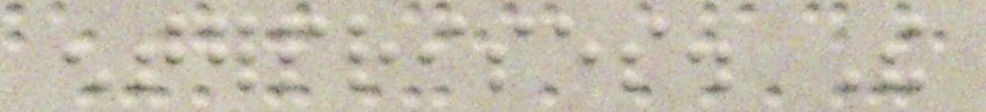enterprises. The
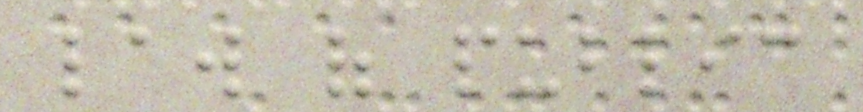law of public
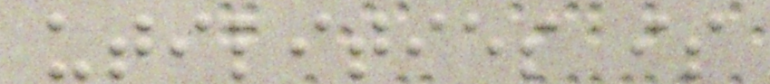utilities is
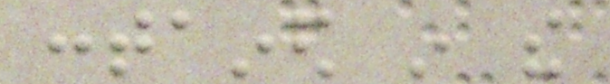contained in the
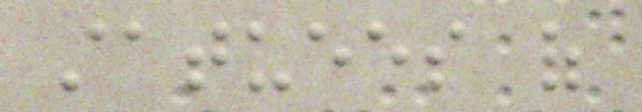statuees of
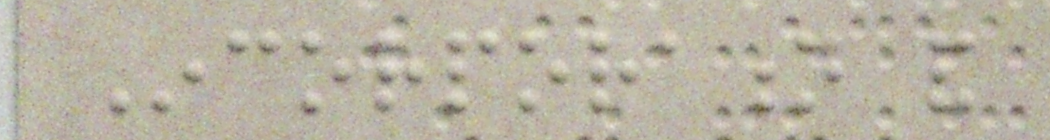Incorporation and
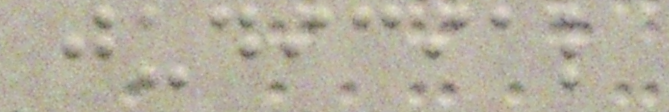judicial
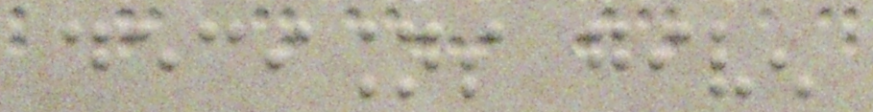decisions given
